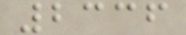2336
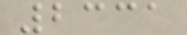2331
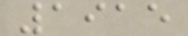1915
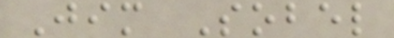Jim Sobel
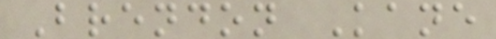Brendon Kane
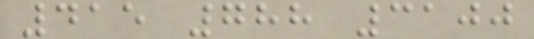415 788 3100
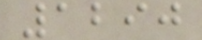1290
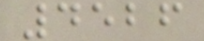4526
